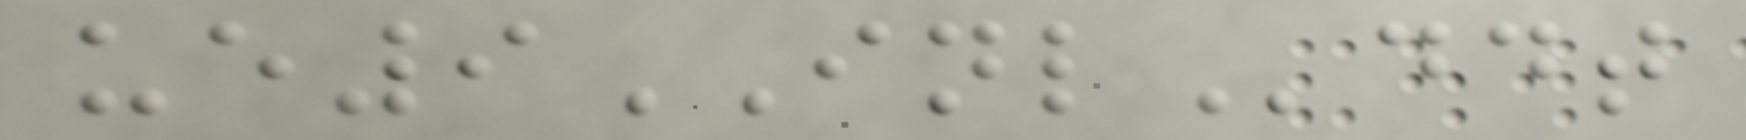ue9INLddt
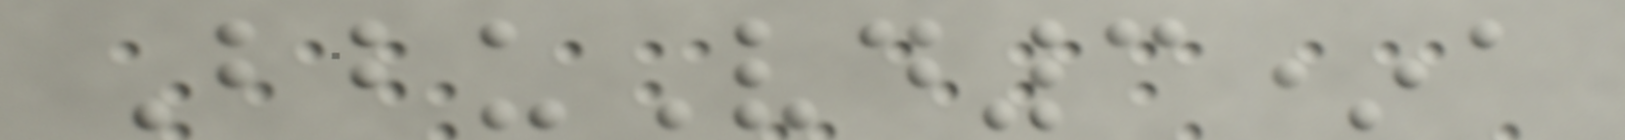BbuVd3*a
